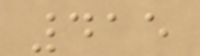415
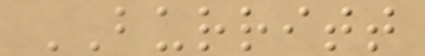BURRITT
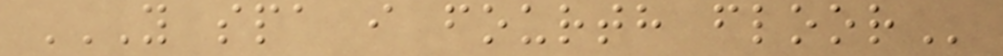Y SPA I FOURTH FLOOR
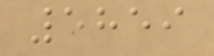5859
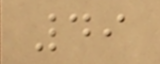49
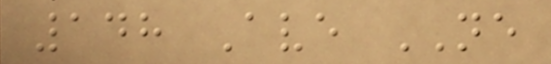148 Ave NE
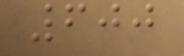600
